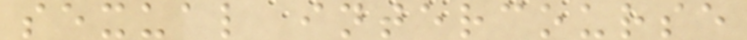sexual intercourse
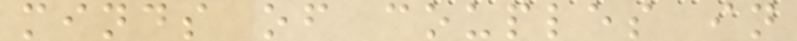minds of couples in
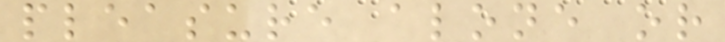pleasure alone or
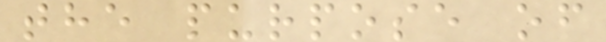the purpose of
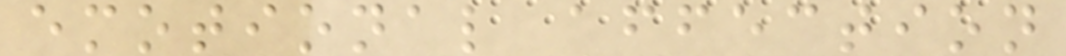emotional affection
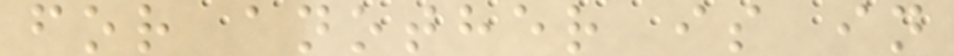for another is in
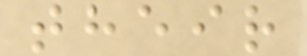their
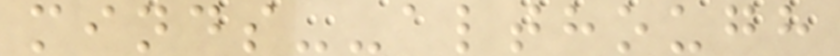minds--although
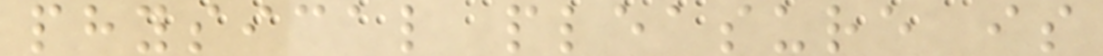physical pleasure is
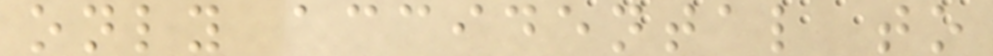only accidental to
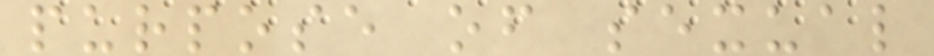purpose of sexual
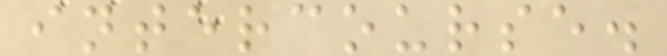intercourse.
